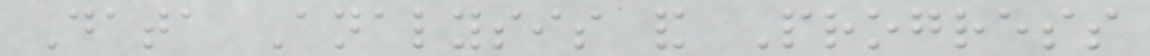Data Analysis and Progress
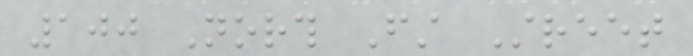100 North First Street
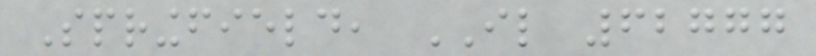Springfield, IL 62777
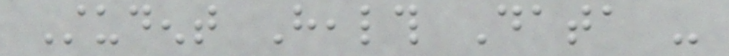Student Health Data -
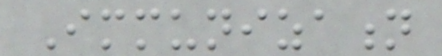Immunization
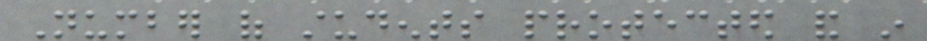Number of students protected and in
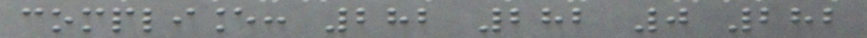compliance: 282 282 0 282
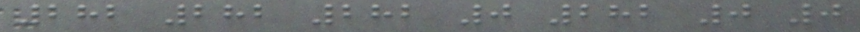282 282 282 0 282 0 0
